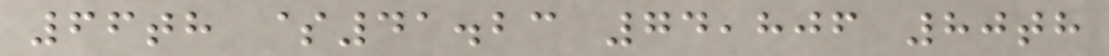66th $41.23 74,806 80th
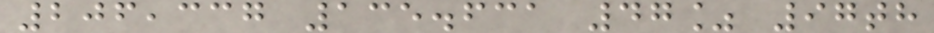206,337 135.631 47% 97th
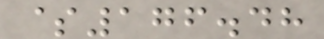$176.48
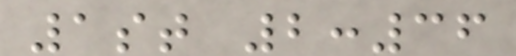1st 2:36
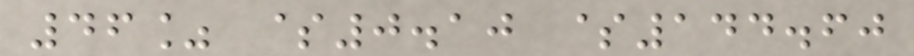46% $0.10 $144.60
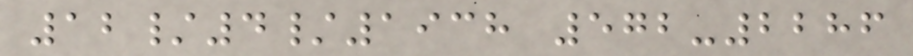12/4/1938 572-2286
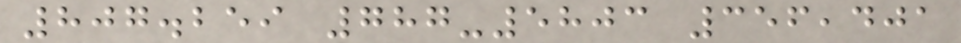807.259 787-5803 356,401
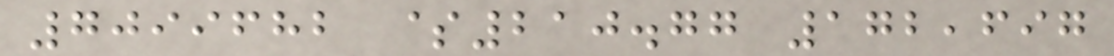7099682 $210.77 172,697
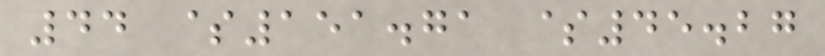44 $151.71 $45.27
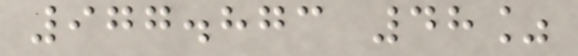977.873 48%
